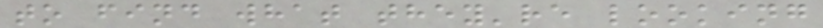to find what they're looking
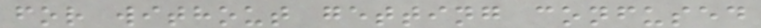for without getting confused
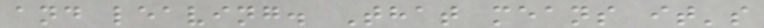and leaving. That means it's
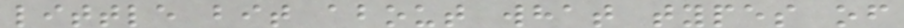little bit about what types of
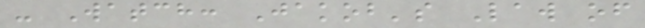- Watch: Jakob's Law of
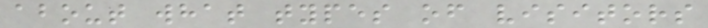about what types of visitors
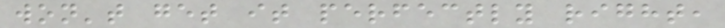won't get it perfectly right,
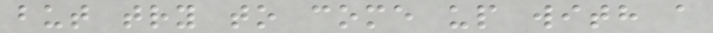but try to come up with a
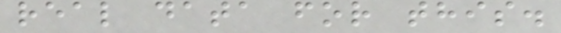real data for this.
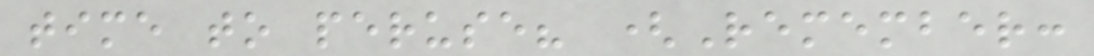time to peruse? (Remember:
